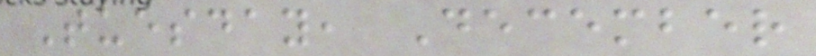Tuesday, December
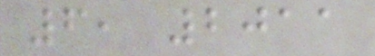6, 2011
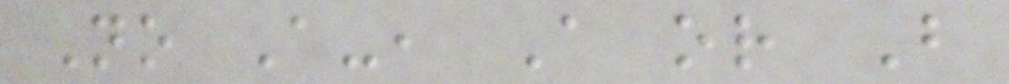No A-, A or B
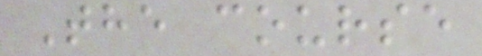The course
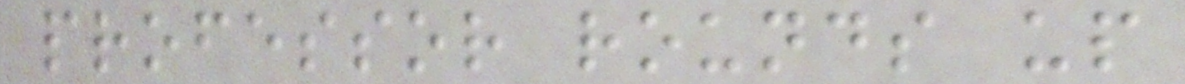professor rounds up
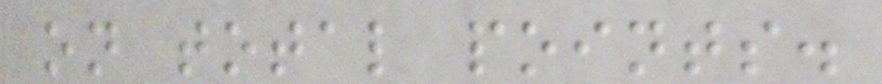on total points.
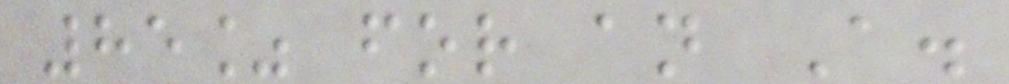85% for an A.
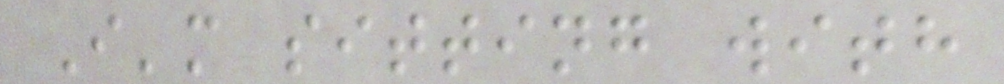I'm sitting with
